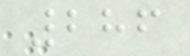286
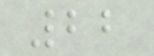22
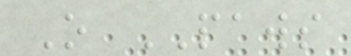O PAWS
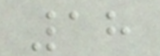18
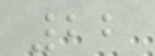22
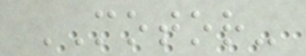MOTOR-
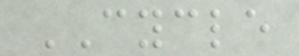CYCLE
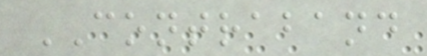CONTRABAND
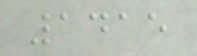1415
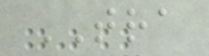TRA
